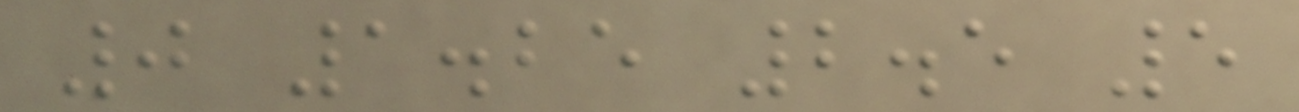0 1.25 2.5 5
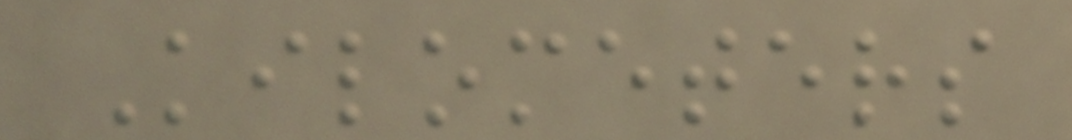Kilometers
